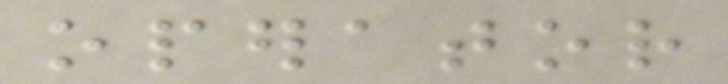operator
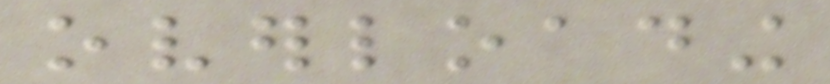overloading
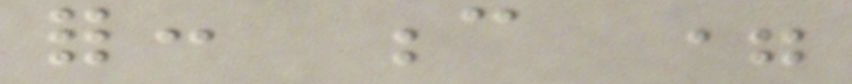for: c =
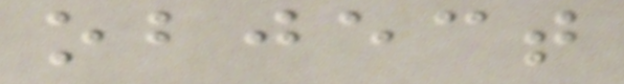object
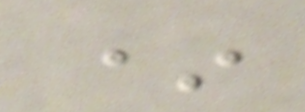*
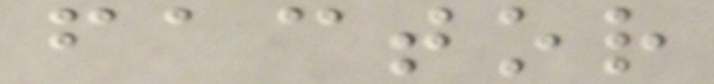factor
